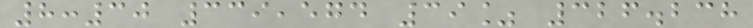8:30 339,574 39% 326.238
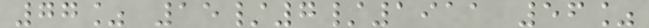77% 15/7/1911 56%
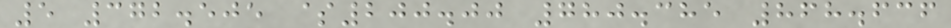5 372.505 $200.00 780.385 868.636
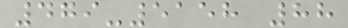479-5158 88
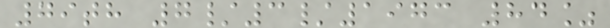79th 7/3/1973 84%
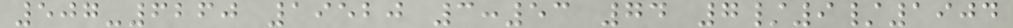507-6260 19520 3:53 74 7/9/1904
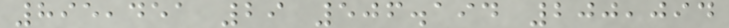895,451 29 506.194 200,094
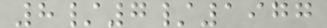8/7/1977
